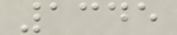1345
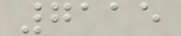7115
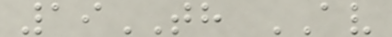19TH AV
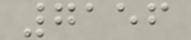7156
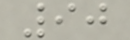90
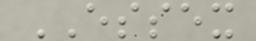ESSEX
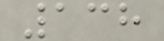138
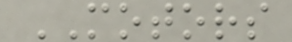MOTORS
